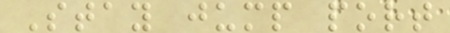Stay jump port
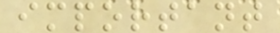important
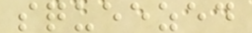squeezed
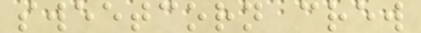sweetcorn crew
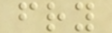fry
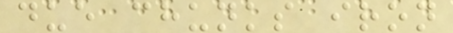due chunks iron
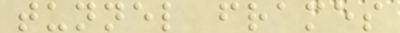tunnel frames
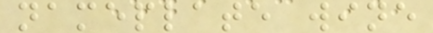nameplate wine
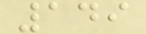149
